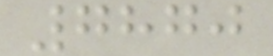7870
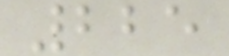225
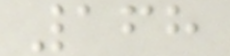168
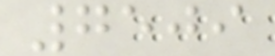7509
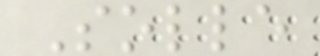Solle
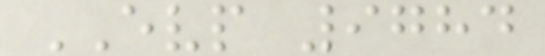EVP 9784
